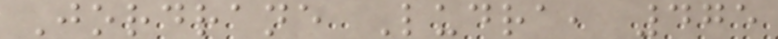Jordrane Ludra, 475
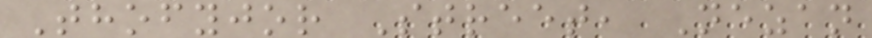Thofyjor Street, Nezan
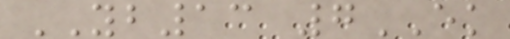YB13 7EK
